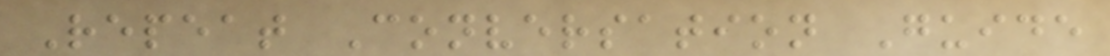Repeat Conversation Guide
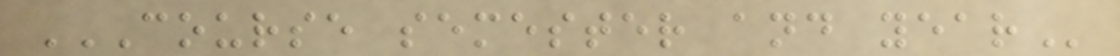COURSE SEMESTER AND YEAR
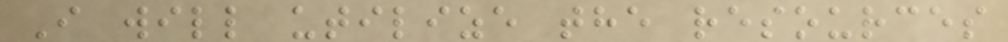I will utilize the resources
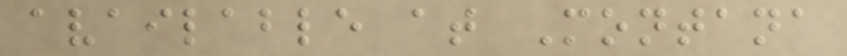available at Montana
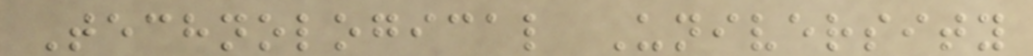Technological University
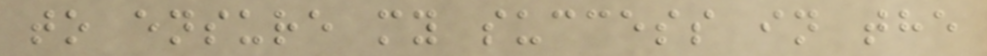to ensure my success in the
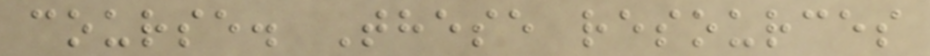course. These resources
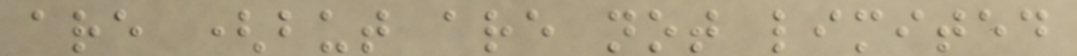are (but are not limited
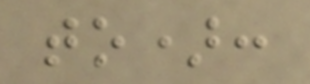to):
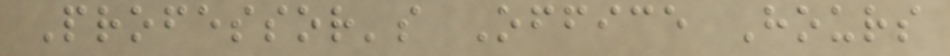Professor's Office Hours
